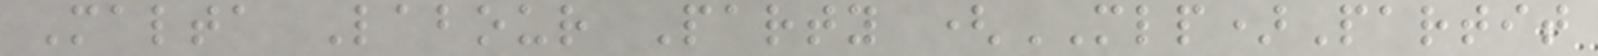Malta Labour Party (MLP)Partit
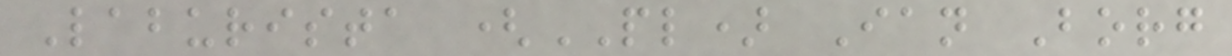Laburista (PL) Ian Borg
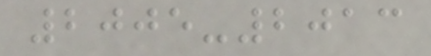2005-2013
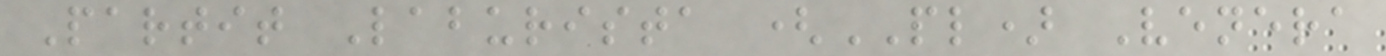Partit Laburista (PL) Venera
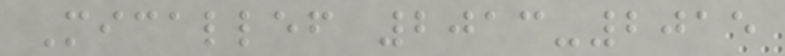Micallef 2013-2015
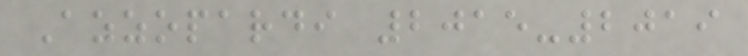Azzopardi 2015-2019
